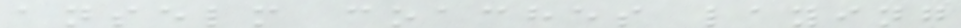anselm coaches laying
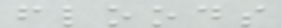floods
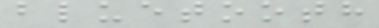bluetooth
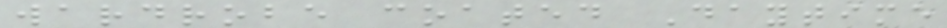wardrobe coated Daytime
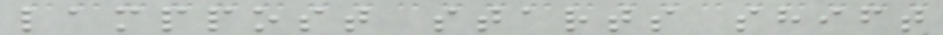lamppost starts shift
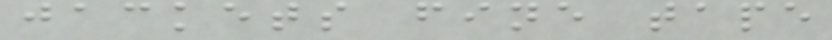jackets fine tape
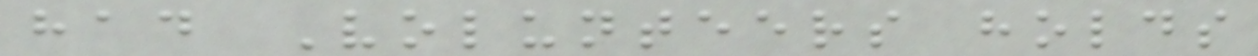had Volunteers holds
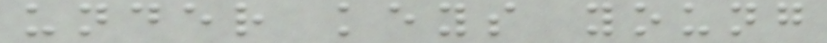under keys young
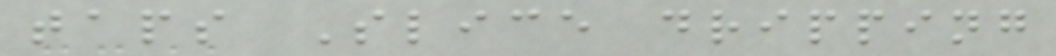taps Slice dripping
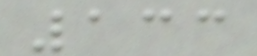133
